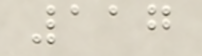117
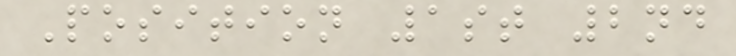Position 1st 2nd
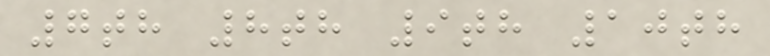7th 8th 9th 10th
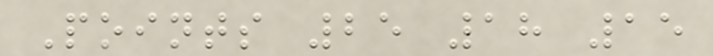Points 25 18 15
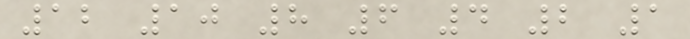12 10 8 6 4 2 1
